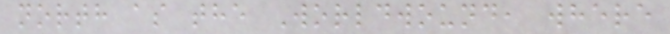north as the Worldwound, where
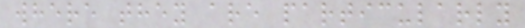where they are particularly
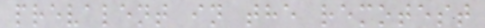prevalent in the remotest
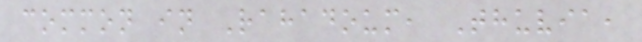common in Rahadoum, Thuvia,
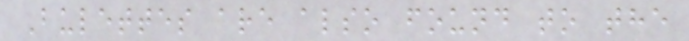Bulettes are also found to the
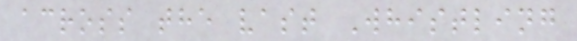across the vast Whistling
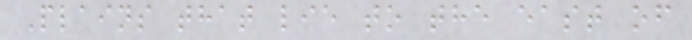Plains that lie to the east of
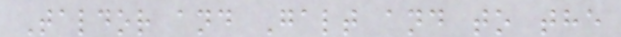Taldor and Galt and to the
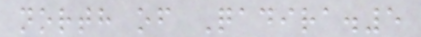north of Qadira.5
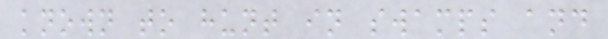known to hunt in swamps and
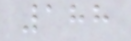188
